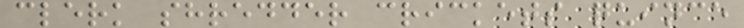clerk shredder crickets quince
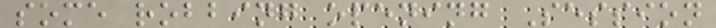some robbing opening Session
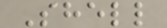Shell
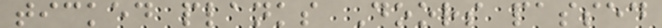ticked planks Doors passed
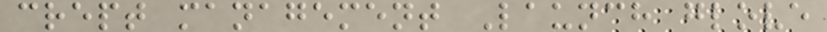crept management Launch glove
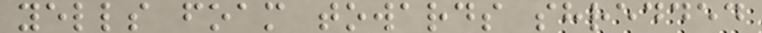yells foam towards shredded
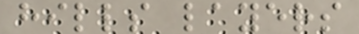hills layers
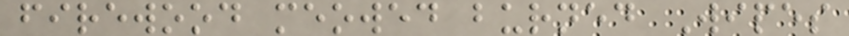firewood meowed burned Wipes
